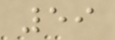59
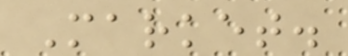Market.
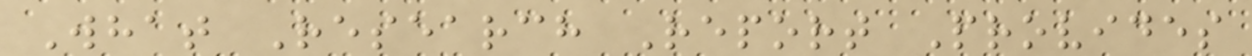What Research Report Provides
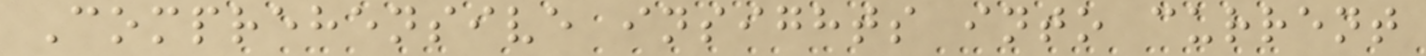Comprehensive insights into current
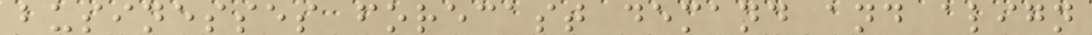businesses forecast demand and align
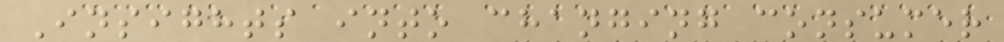Insights into changing consumer
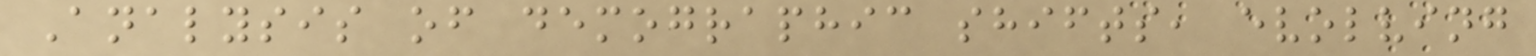Analysis of demographic shifts, evolving
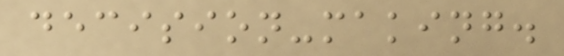decision-making.
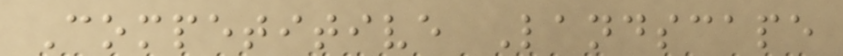Competitive Landscape
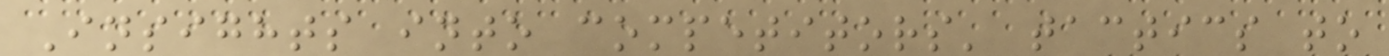Insights into competitors' tactics to
